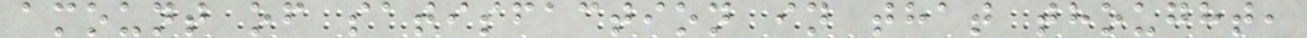amount of satisfaction in that thought,
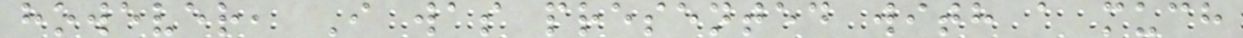however, I was presented with a much
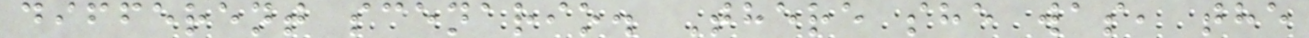different scenario. There she was, the
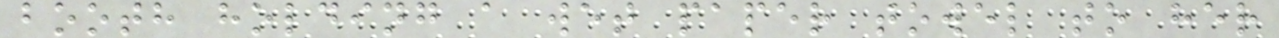booth holding a wet paper towel to her
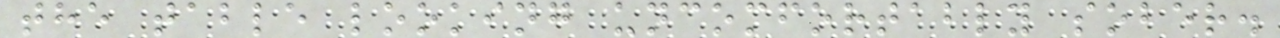the table looking uncomfortably sober.
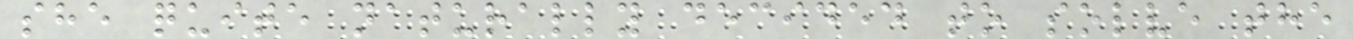she quite naturally decided to solve the
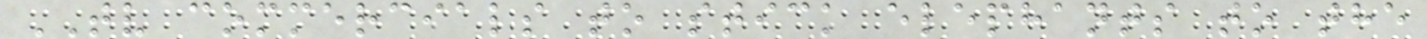TV commercials to stick elephants to the
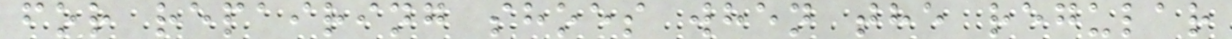for repairing shoes when the regular
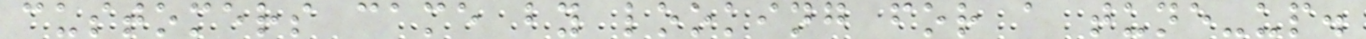customers came by looking for a tune-up.
